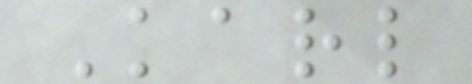Karl
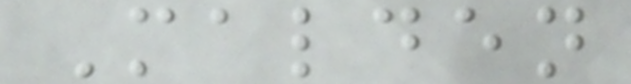Malden
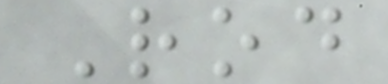Rod
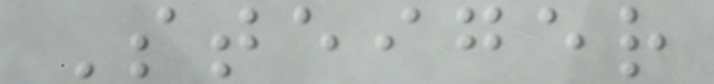Steiger
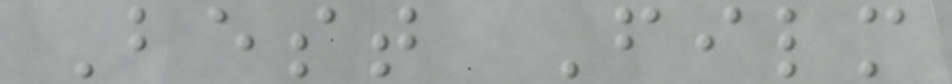Best Film
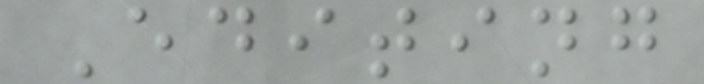Editing
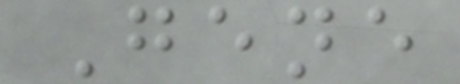Gene
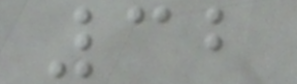32
